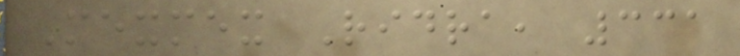Mexmex Ridra, 331
